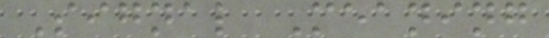Signal Meaning
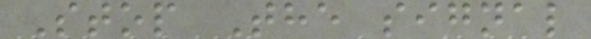Stop The signal
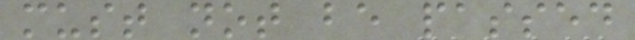must not be passed
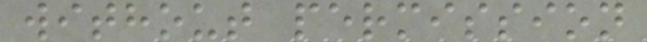without permission
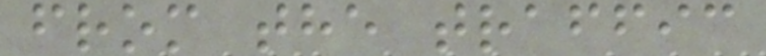from the traffic
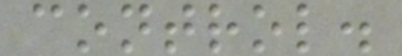control.
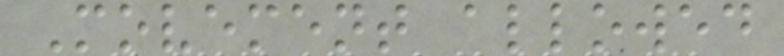Movement allowed
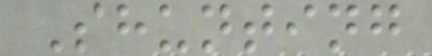Shunting
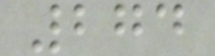274
